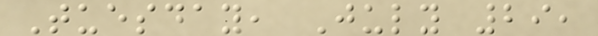Tuesday, July 29,
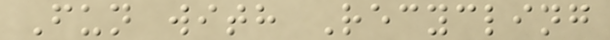Fun with Recycling
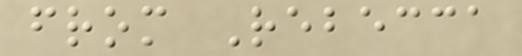from Rebecca
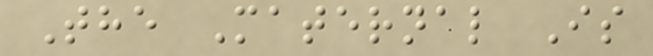The Maternal Is
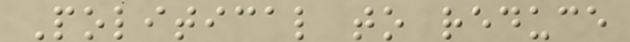Political to reduce
